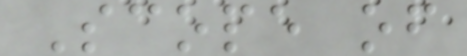Scope of
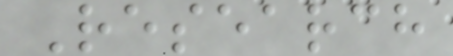Research
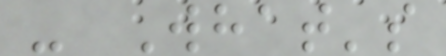- What's
